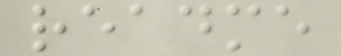readme
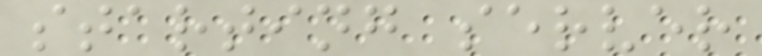starting server
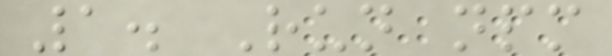1. Run npm
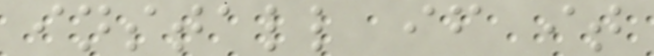install if it
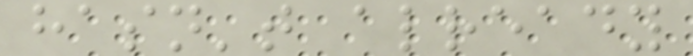hasn't already
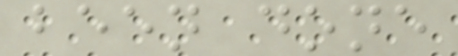been done
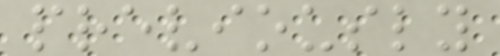previously
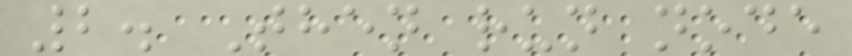2. Then run node
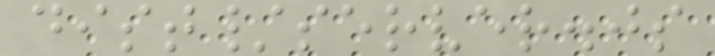dist/server.js
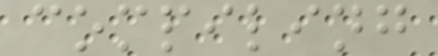compiling
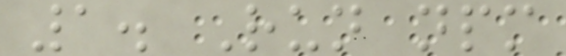1. Run npm
